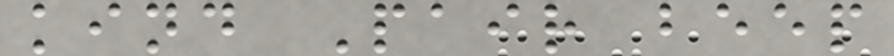kind Pair beep
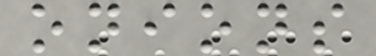onions
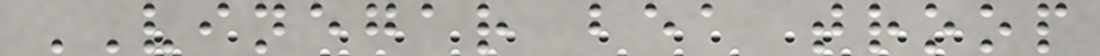VINEGAR bea troop
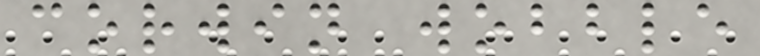corwin wobble
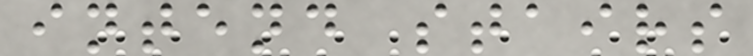intend stairs
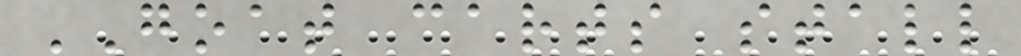GOAT carts stall
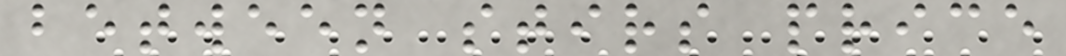between stirs price
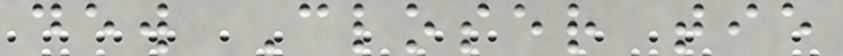dew Closer tie
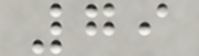79
